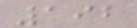192
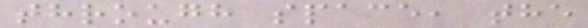through space, the
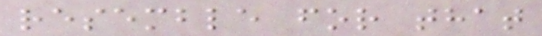resemble for that
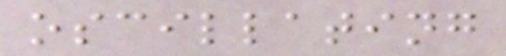oscillating
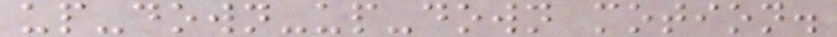up-down-up-down motion.
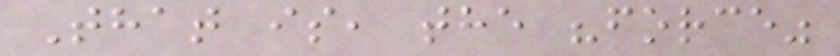That is, the "force"
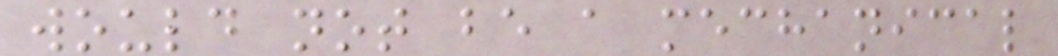would not be a mechanical
